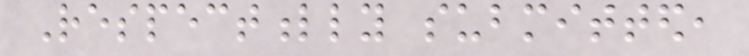Respectfully submitted,
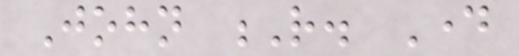John R. Day
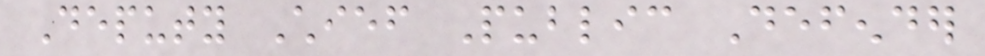Deputy Chief Public Defender
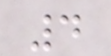4
